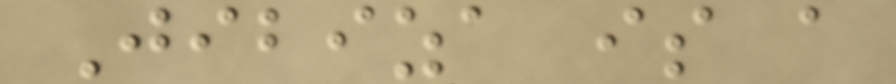Jibiza is a
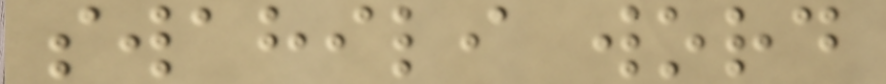swahili word
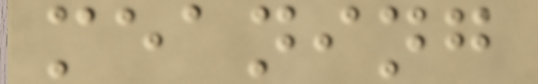meaning
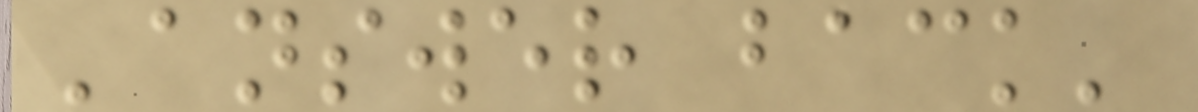'answer back'
